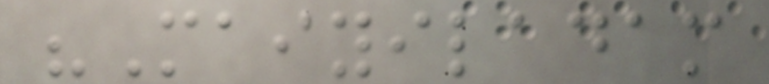"Maiyiladam
